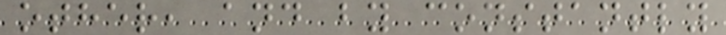other, and by constantly
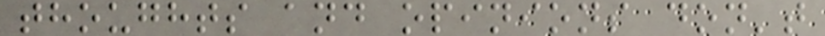thoughts and opinions don't
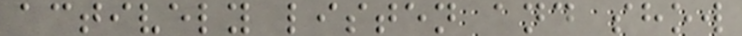actively listen and show
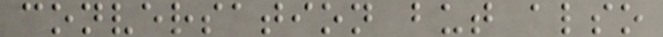conversation but also
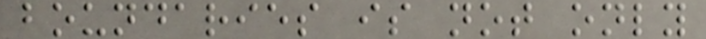boundaries is not only
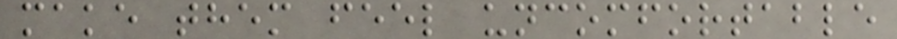make them feel uncomfortable
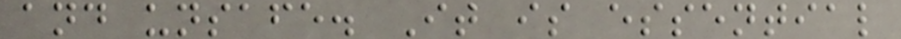and unsafe. It is essential
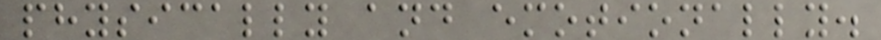physically and emotionally.
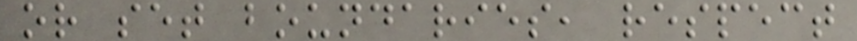or set boundaries, respect
